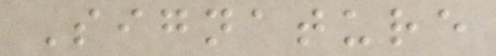Signature
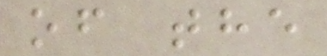of the
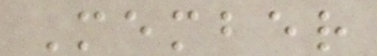Member
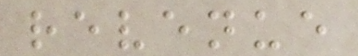revenue
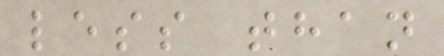less than
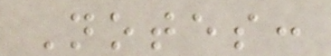Notes:
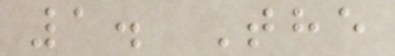1. The
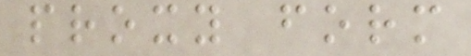proxy form
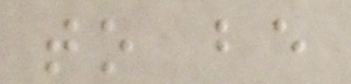to be
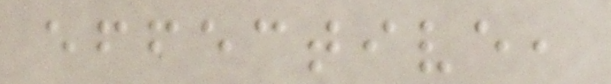effective,
